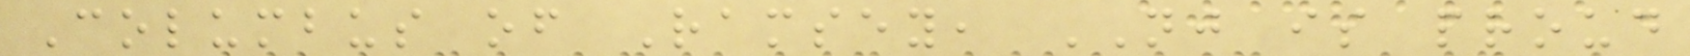Columbus of Ramsey, NJ is proud
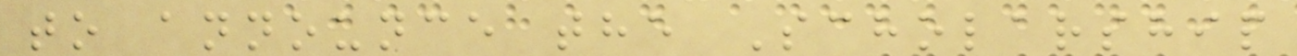to announce the Scholarship
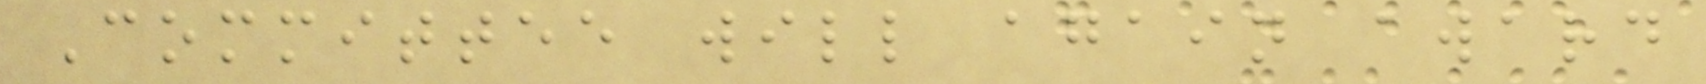Committee will again award
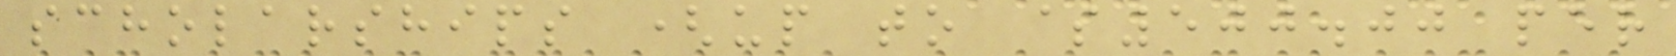scholarships (up to $500.00 per
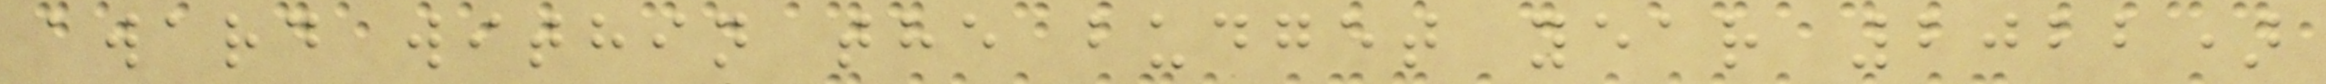award within the budget year 2022)
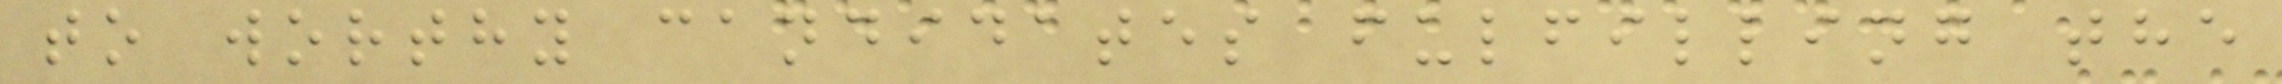to worthy candidates fulfilling the
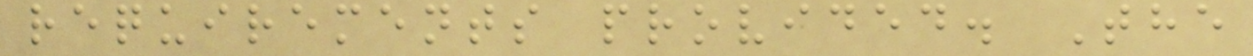requirements provided. The
